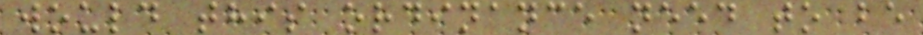would this ordinance need to be
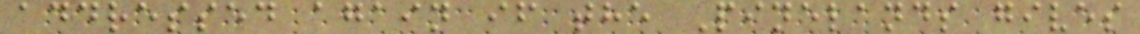addressed again if the Pinelands gives
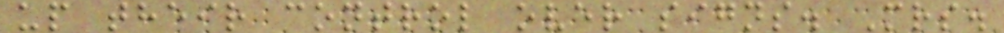up their control over signs. Mrs.
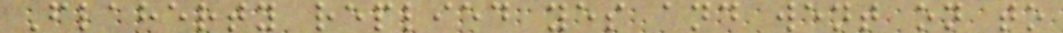Flaherty replied yes and went on to
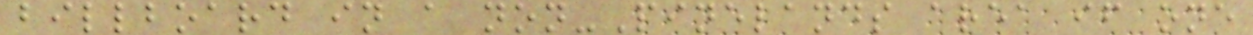billboard in a non-Pinelands area if one
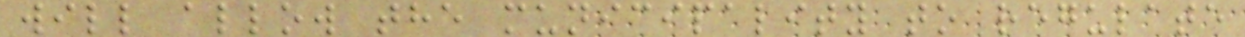will allow the municipality to regulate
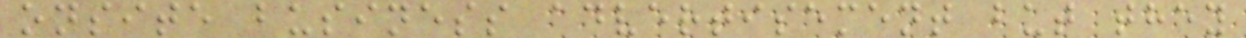onsite business advertisement but they
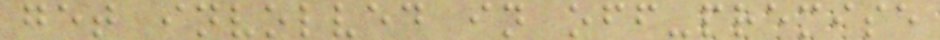get involved in off-premise
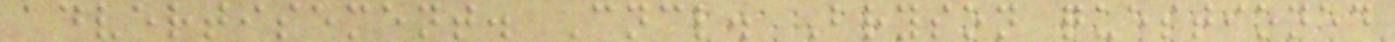advertisement. Cncl. Bryson questioned
